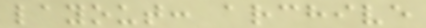layout: archive
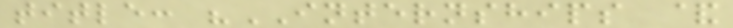title: "INTERNSHIPS &
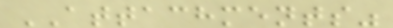ATTACHMENTS"
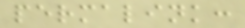permalink:
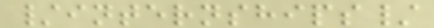/internships/
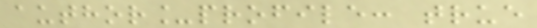author_profile: true
